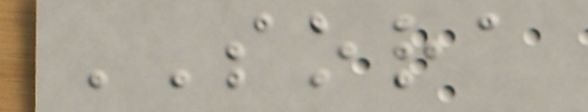SORA
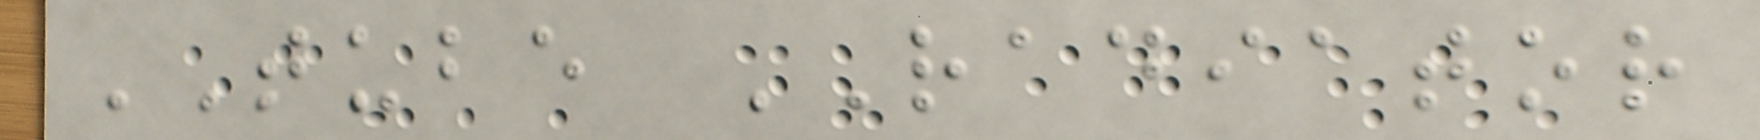TUBE RADIATOR
